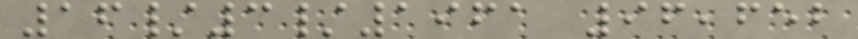16/3/1961 96,652
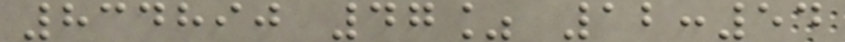834890 47% 12:54
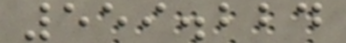559.224
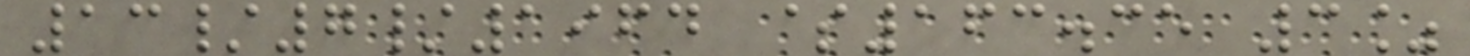13/7/1964 $163.35 3%
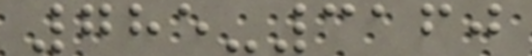785-3160
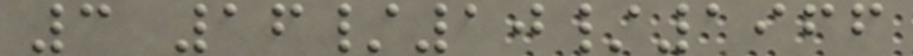3 16/10/1966
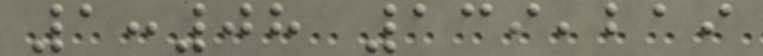1:08 139,219
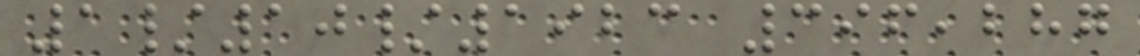1/10/1923 396,287
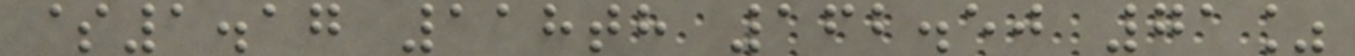$1.17 118th 162.50 71%
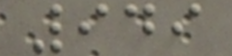949
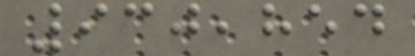930,854
